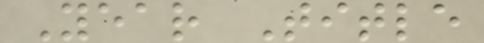Year Title
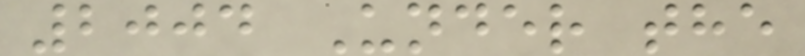2004 Under the
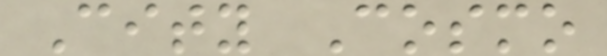City Cosmo
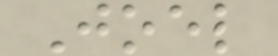Joel
